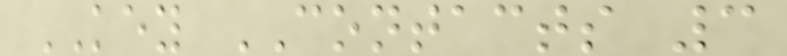KEY CONTACTS 3
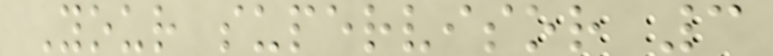Your supervisor 3
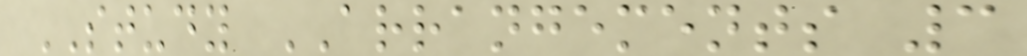STUDY ARRANGEMENTS 3
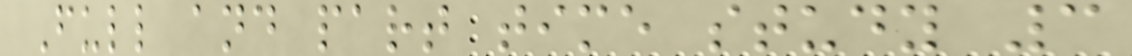Full and part time study 3
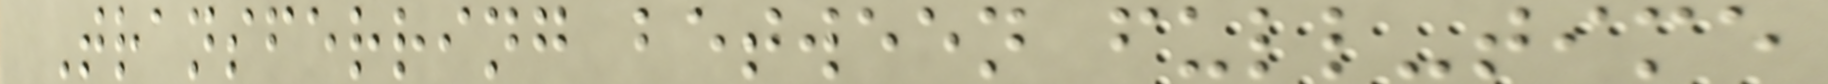Transferring between full-time
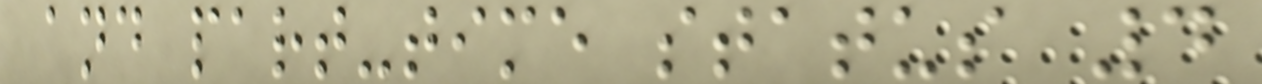and part-time status 4
